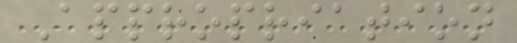Appropriation
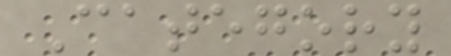Category
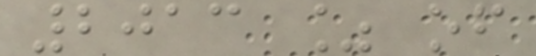2013 % of
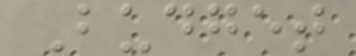Budget
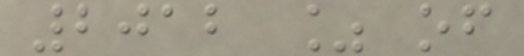2012 % of
